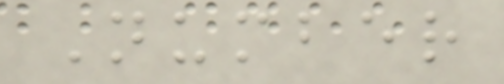Number
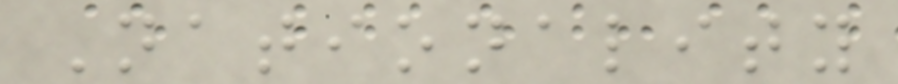Nationality
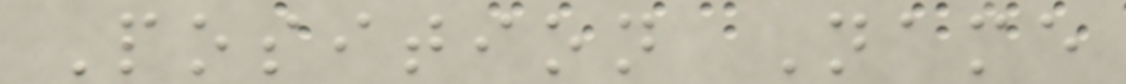Position Name
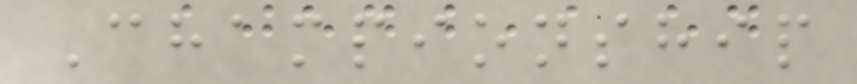Championship
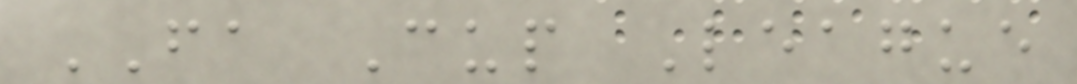FA Cup League
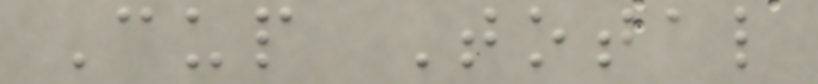Cup Total
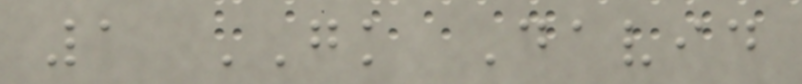1 GK David
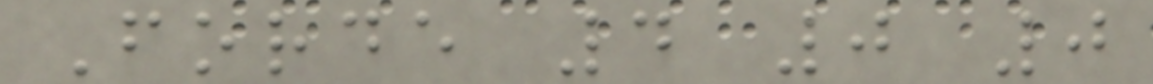Forde 4 0 0
